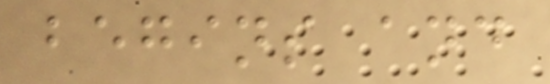begins and
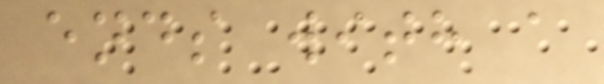ends with a
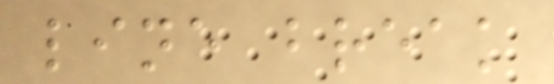line break
